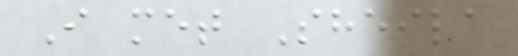I met Sheila
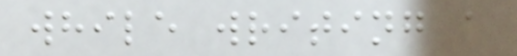while writing a
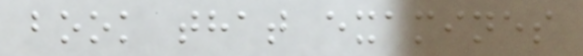book that examines
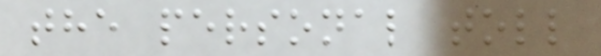the personal toll
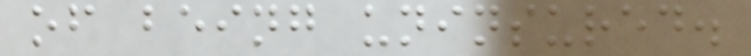of being uninsured.
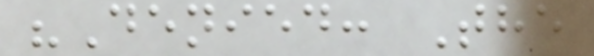"Denied: The
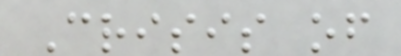Crisis of
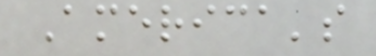America's
